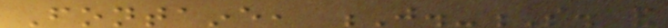Fontaine, J.-S. and
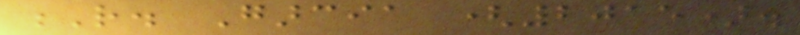R. Garcia (2015).
